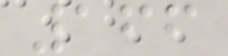166
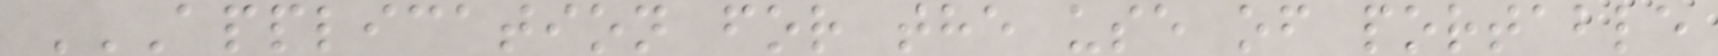APPLICATION FOR THE USE OF PORTABLE
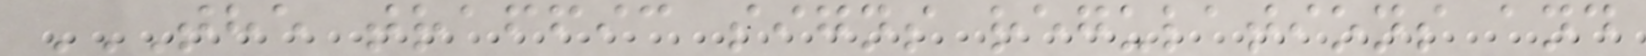THE TRAFFIC SIGNS REGULATIONS AND
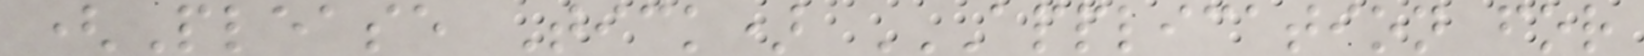(Please Tick) APPLICATION FOR
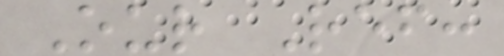Our Ref:
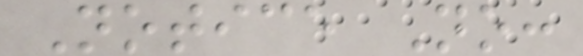Notice No:
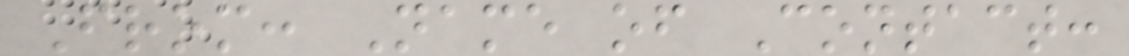From: Name of Contact:
